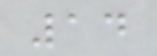14
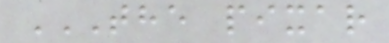THE PIXAR
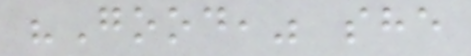"Good," she
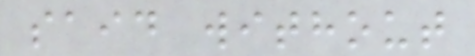said without
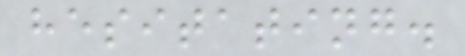hesitating.
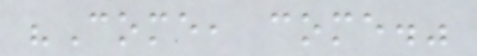"Come, come."
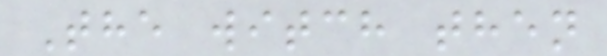The witch then
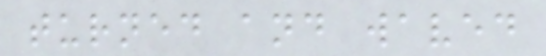turned and waved
